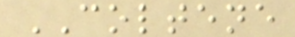COLTENE
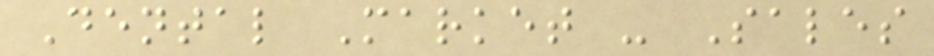Dental Market - Sales
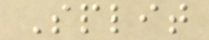Split
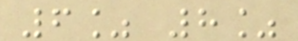6% 8%
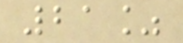21%
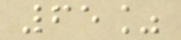65%
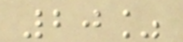20%
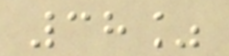38%
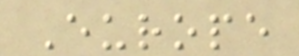Europe
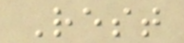Rest
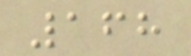168
